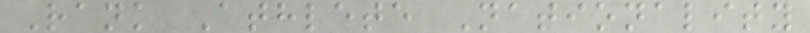Rank Athlete Nationality
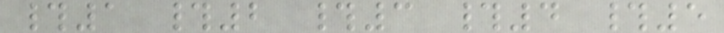#1 #2 #3 #4 #5
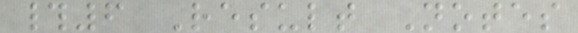#6 Result Notes
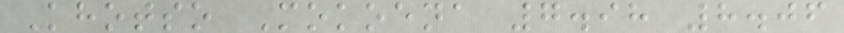Khotso Mokoena 7.98 8.06
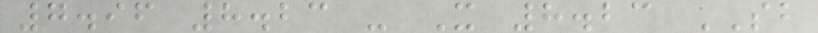7.96 8.23 - X 8.23 SB
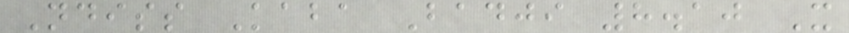Ndiss Kaba Badji 8.10 X
